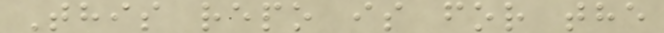This repo is for the
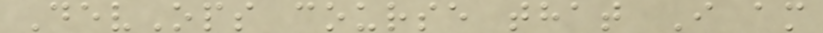DevOps course that I am
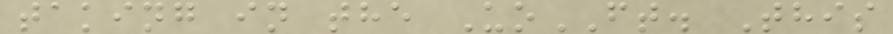taking in the UoFT. This
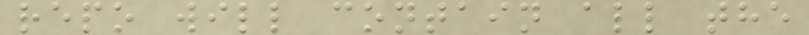repo will contain all the
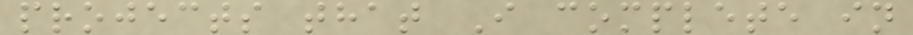projects that I complete in
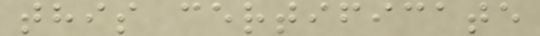this certificate
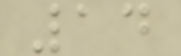14
